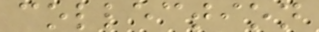collection
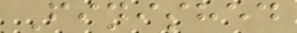Finished
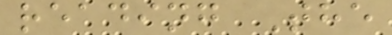reading The
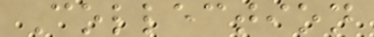Collection
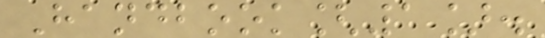Handbook[1].
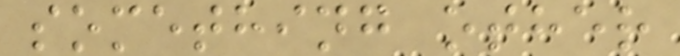something other
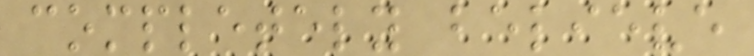completely believe
